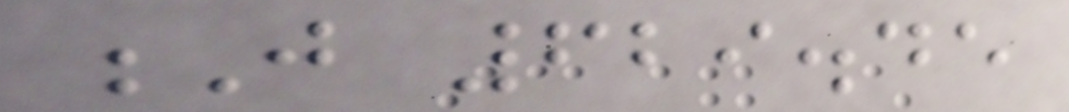J 629.45
